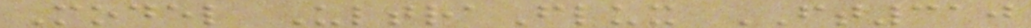Model UltraFlux FT310
